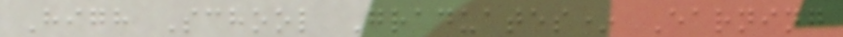High School Graduates* Earning
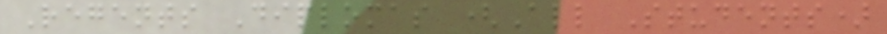Regents Diplomas (All Students)
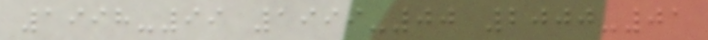1998-99 1999-00 2000-01
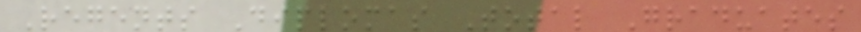Regents Diplomas Total Graduates
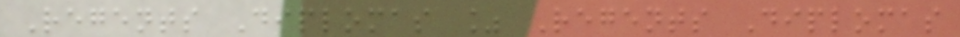Regents Diplomas % Regents Diplomas
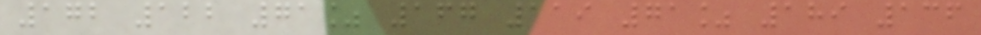172 122 71% 167 119 71% 189 136
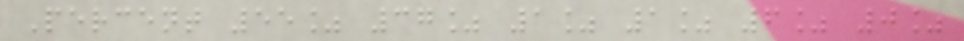Percent 55% 37% 1% 1% 6% 0%
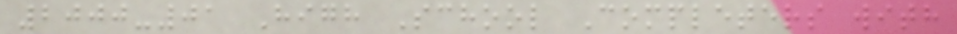2000-01 High School Completers with
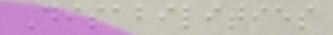Disabilities
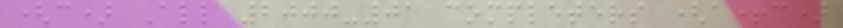(c) All 2000-01 completers (a+c)
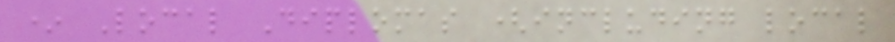* Local Diplomas (including local
